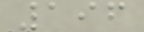196
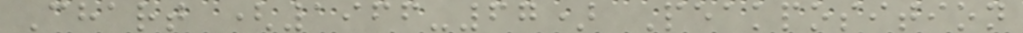Chart (1966-67) Peakposition
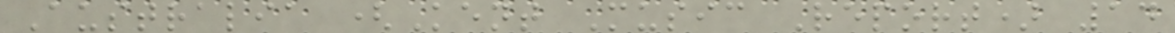Australia (Kent Music Report) 14
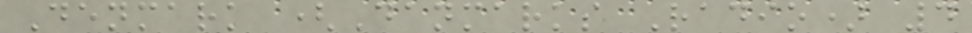Denmark (Danmarks Radio) 4
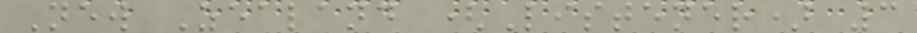New Zealand (Listener) 3
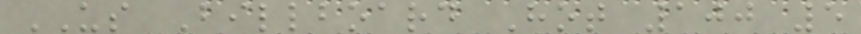US Billboard Hot 100 5
